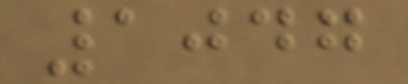1047
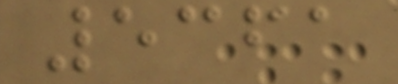5361
